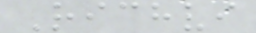Richvi
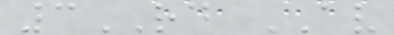3RD AV
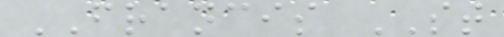FRANCIS ST
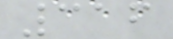316
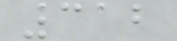312
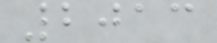2013
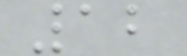12
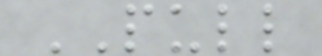PULL
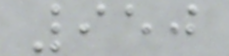950
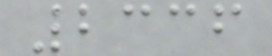2336
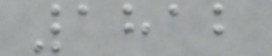1812
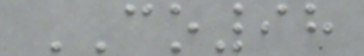CO98
